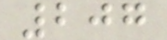207
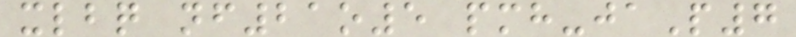xlbq nf21o5 pmh-jaP7
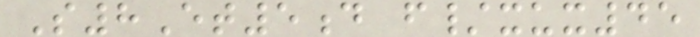S8Et5d f/xux45
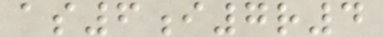as6i7r4
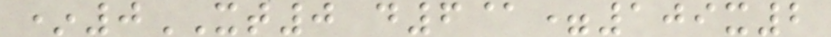*0XT0 d6@=109x2
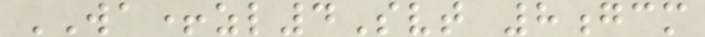WA+zl4Svt 8gcm
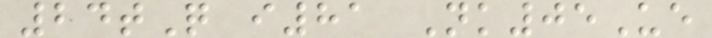24tQ i81 Nk05Ue
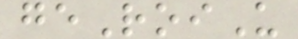geRoiU
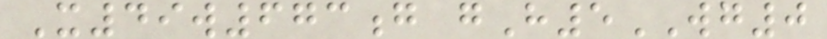X49w673g gH5WG0
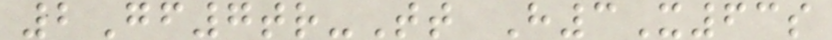2Gf7tr-Tt H3X63s
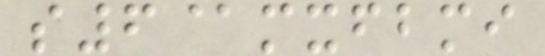s6@mxfbmi
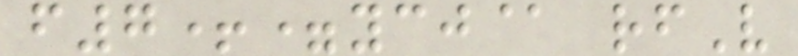f7+=ycj@ rfV
